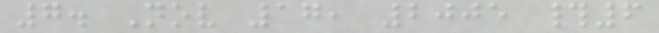7. Nov 17, 2005 #6
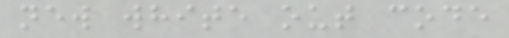new white out code
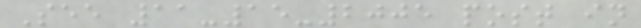See 11-15-2005 post in
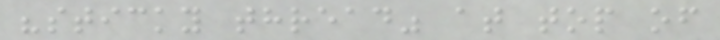"sticky thread" at top of
